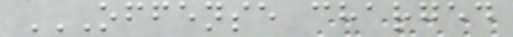OFFENSE CHARGED
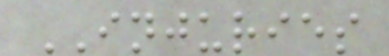INJURIES
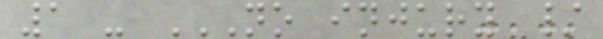1 - NO INJURY /
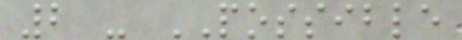2 - POSSIBLE
